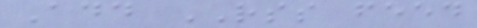Add RSS feed
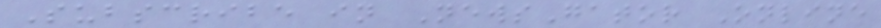Subscribe in NewsGator Online
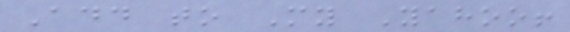Add to My Yahoo!
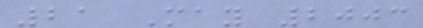21 May 2003
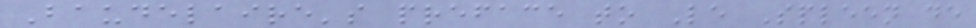Baudelaire's preface to Le Spleen de
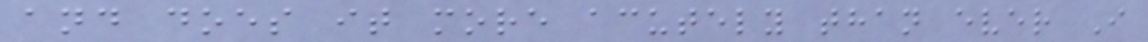and does it more acutely than ever I
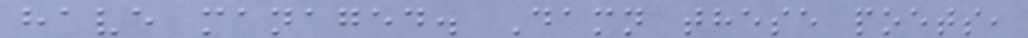have managed. Damn these poets,
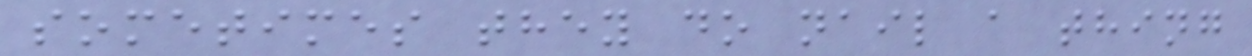sometimes they do nail a thing
